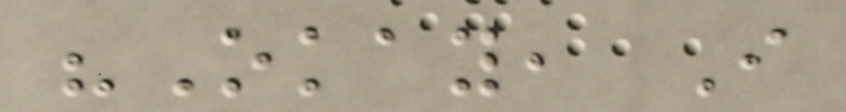"Okay, I
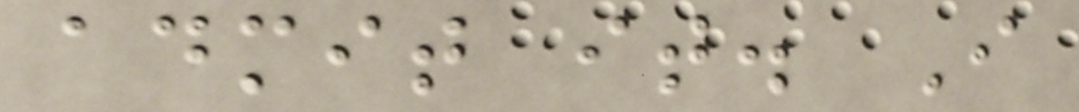admit it. I
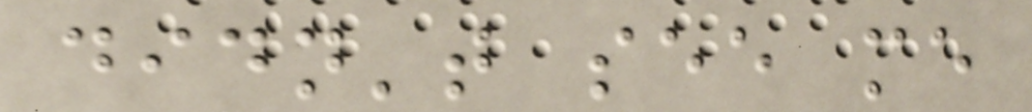didn't see me
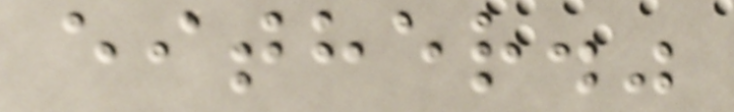either."
